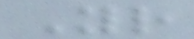Your
